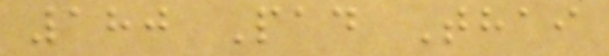180 Pad Thai
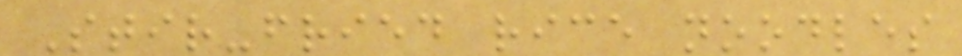Stir-fried rice noodles
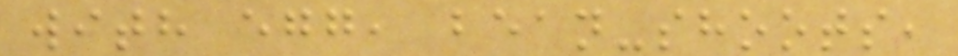with egg, bean-shoots,
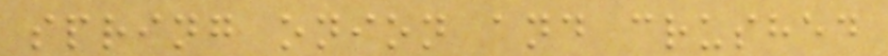spring onion and crushed
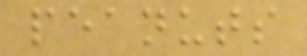peanuts
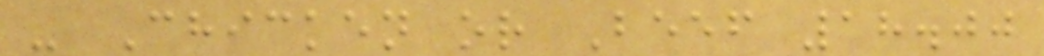- Chicken or Beef 18.00
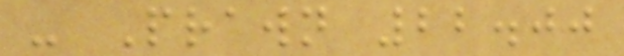- Prawn 22.00
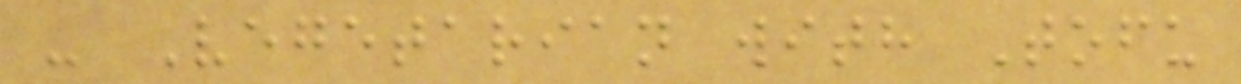- Vegetarian with Tofu
